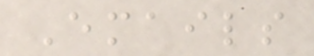Emails
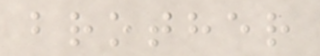brother
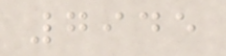7945
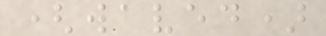(waved)
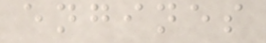engines
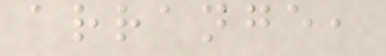arrange,
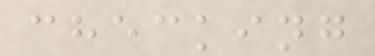checking
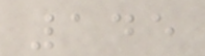145
